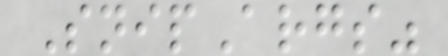SnipArgs"
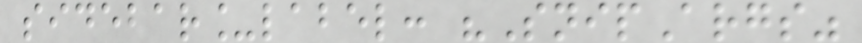sidebar_label: "SnipArgs"
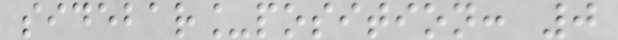sidebar_position: 0
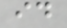id
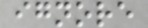ignore
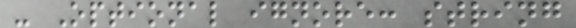- Optional ignore: string
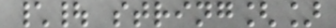\| string[]
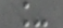_
